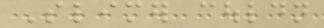Slimer couldn
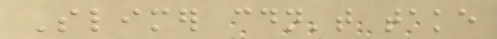Slimer couldn't take
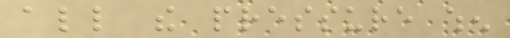all the pressure when
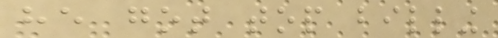he got top billing
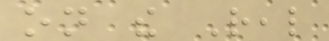on the Real
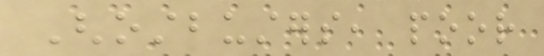Ghostbusters, poor
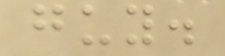guy.
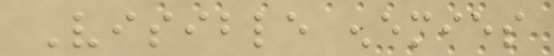Visible enemies
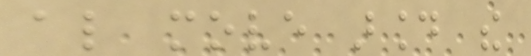also move around the
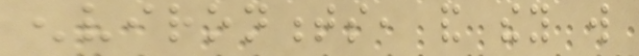environments, and they will
